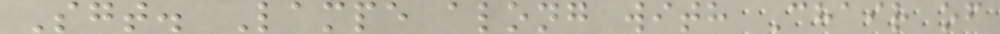Sgt. Lampe along with Chair of
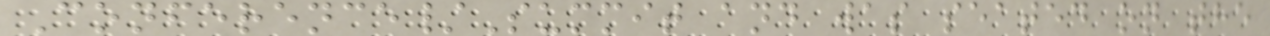Conference/Summit and was seated on the
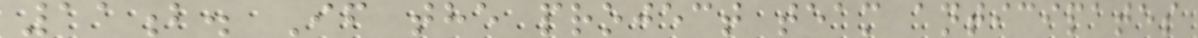11b. If the project team anticipates
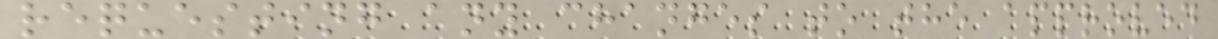requesting any changes to the approved
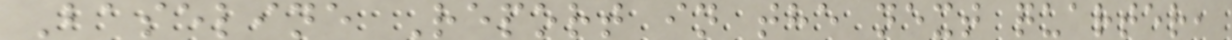Baseline Report in the next quarter,
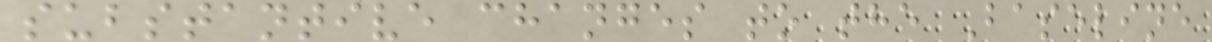substantive changes to the Baseline
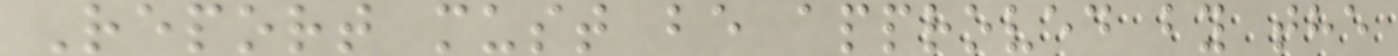Report must be approved by the
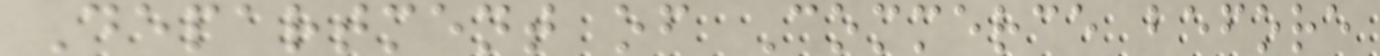Department of Commerce before
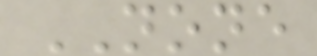NONE
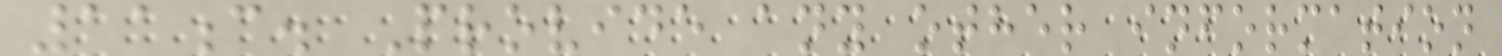11c. Provide any other information
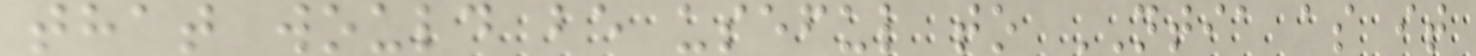that would be useful to NTIA as it
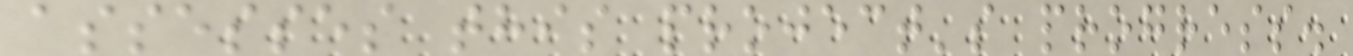assesses this project's progress.
